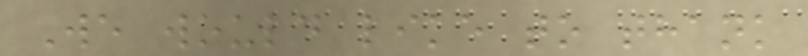We would like to thank
